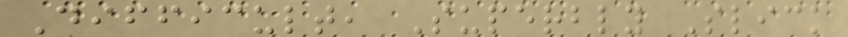Difficult, Superbly Slick
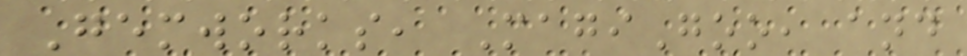Gemworks, MagiGoo, and
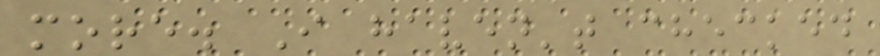more. I haven't checked
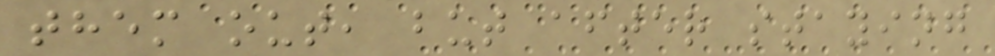them out, but after staying
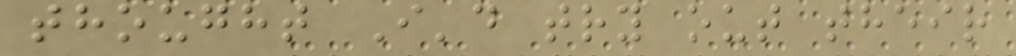thought I'd try out their
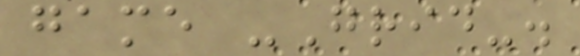game -Grid-.
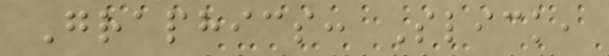Graphics: Slick,
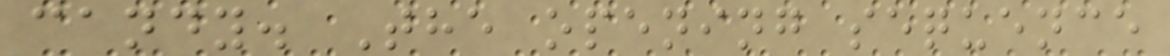candy. The opening sequence
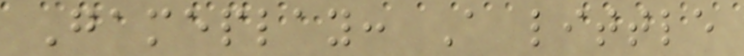Gameplay: A little
